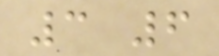3 6
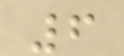6
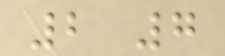2 7
